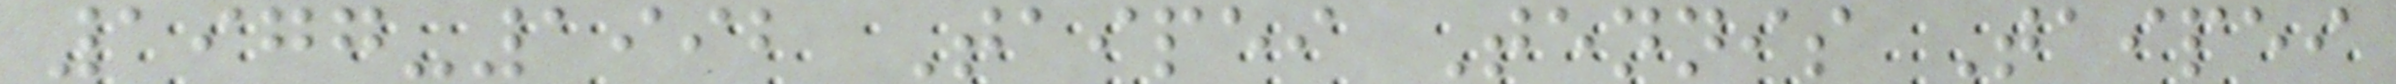1977-1992 Taipei Tennis Taipei
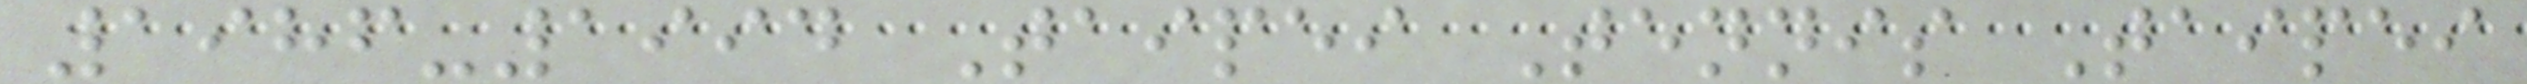1986-1994 Taipei Tennis Taipei
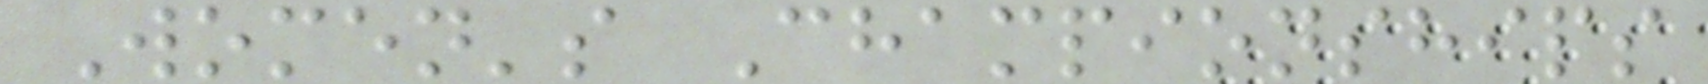Women's Championships
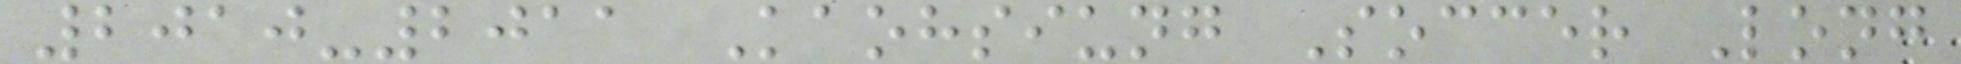2010-2011 Kaohsiung Soccer Long
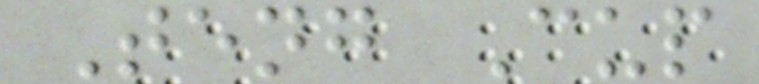Teng Cup
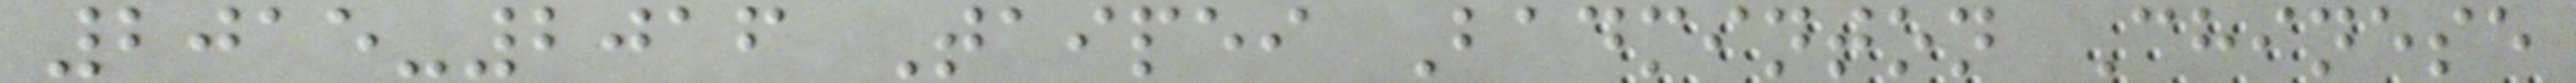2015-2016 Taipei Badminton Chinese
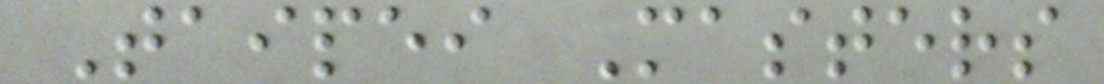Taipei Masters
